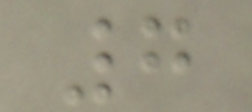7
